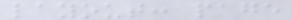layout: page
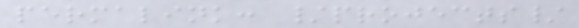permalink: /projects/
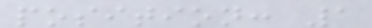position: 1
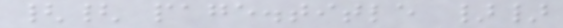{{ page.title }}
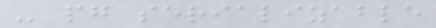- pg serializable
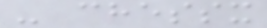- chessx
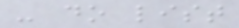- do list
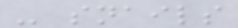- snails
